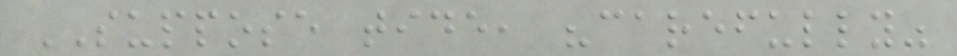SUPPOSE tide, "carefully"
